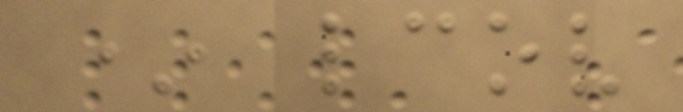* lcov
